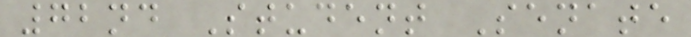72nd Student Senate
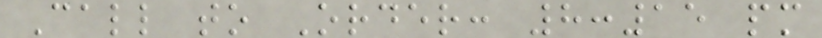Call to Order: 8:15 pm
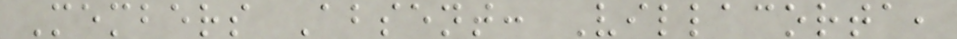Members Absent: Villacorta,
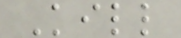Kill
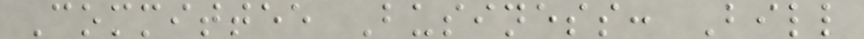Committee Business: Bill
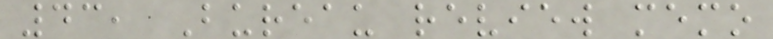43, Bureau review memo
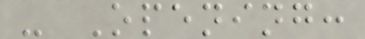- Opening:
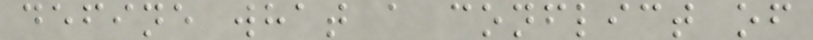define what a conflict of
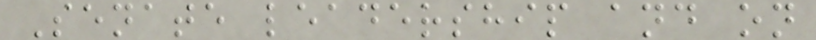Senate leadership and on
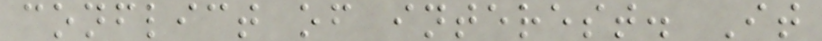conflict of interest. It
